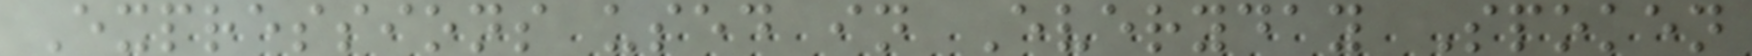Expressions used in Everyday Spoken
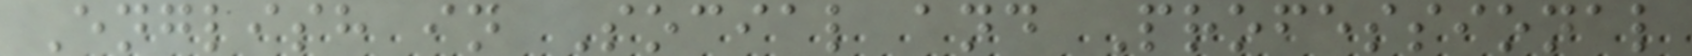English in Social and Professional
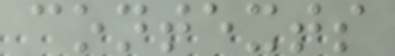contexts
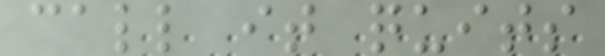call it quits
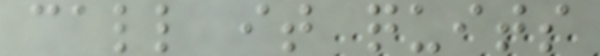call it quits
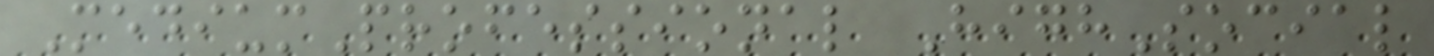MediumProfessional HighSocial
